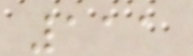111
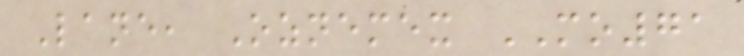Lane, Oznemex MO71
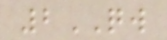2QW
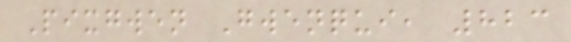Pixgwen Gwenqui, 823
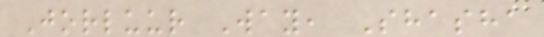Jorluur Way, Shasha
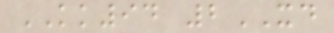KK94 2XD
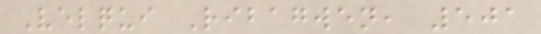Velqui Ribagwen, 501
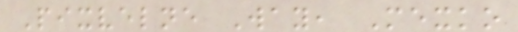Pixvelne Way, Mexko
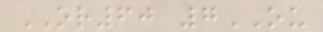OR60 7OU
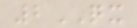2QX
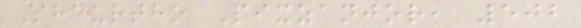Shaurtho Pixzanjor, 502
